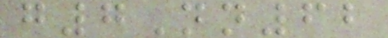g7Nn62
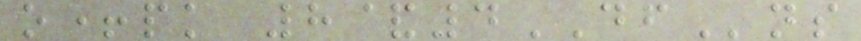o+pk 8&4DFns
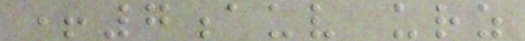+7auv urz
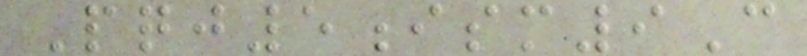Pqj5ism9C
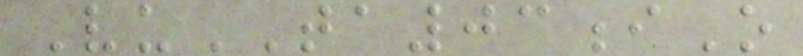VuTA03iO
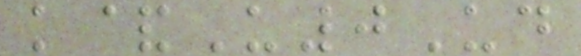k&U0Ud
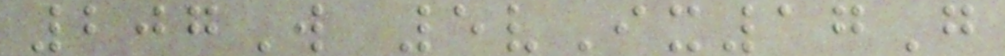207W 5vIx17G
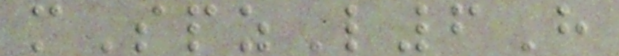mSpzL6H
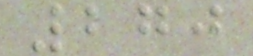270
